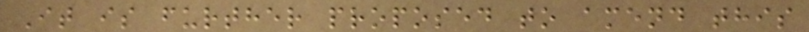It is further proposed to amend this
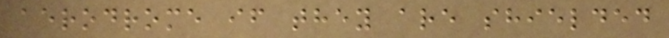aerodrome if they are shielded
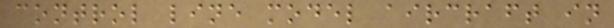control line model aircraft in
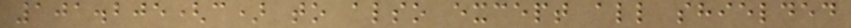101.205(c) to also except all shielded
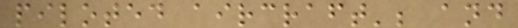piloted aircraft'; and
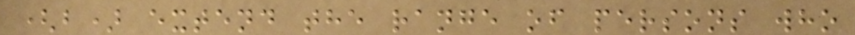(b) extend the range of persons who
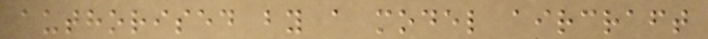authorised by a model aircraft
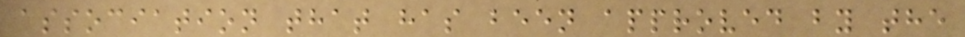association that has been approved by the
